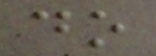do
